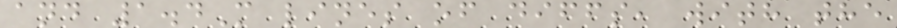and 1.4M lines of diffs, with the
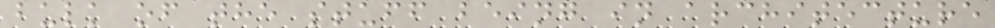bulk of the stuff being in architecture
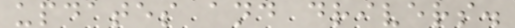updates and drivers.
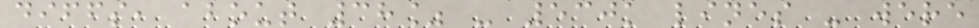diffs, about 38% - 530k lines - were
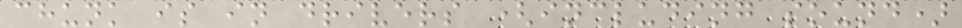chunk is in drivers (including sound)
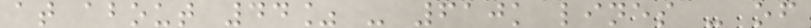at about 44% - 610k lines - of
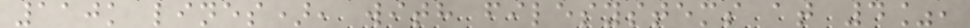110k lines), with filesystems at 4%,
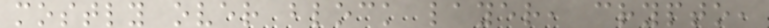mostly over block layer, crypto,
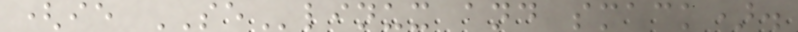(ie SElinux and smack).
